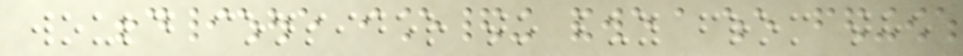would consider to buy from the
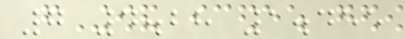7 4.28 1.455
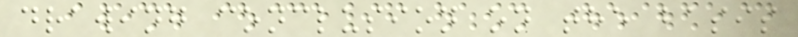drawing conclusion on the basis
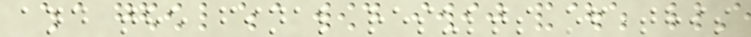and the final results of this
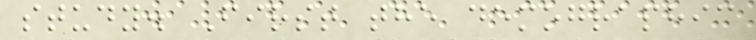study. First the demographic
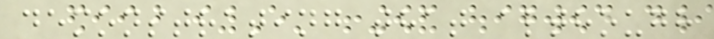demonstrating that although
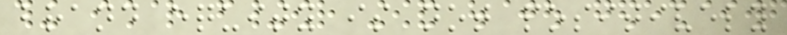brand equity is not positively
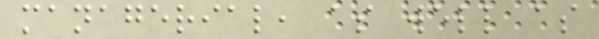managerial, as well as
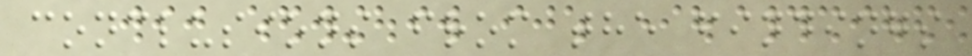conclusions from the findings
